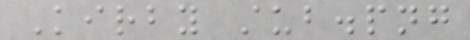Kirby stub.png
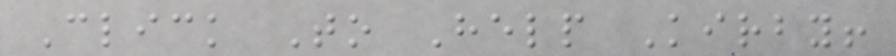Click To Help Kirby!
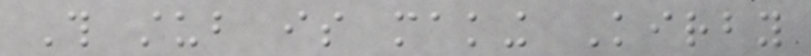This stub is making Kirby
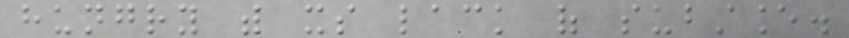hungry with its lack of substance.
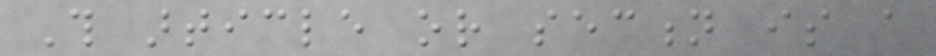This article or section is a
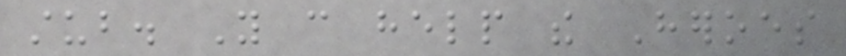stub. You can help the Heroes
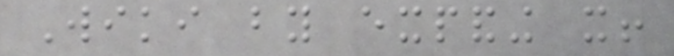Wiki by expanding it!
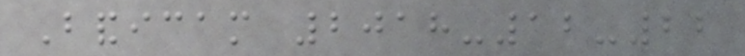Bandicam 2018-12-22
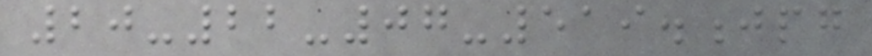20-22-07-519.jpg
